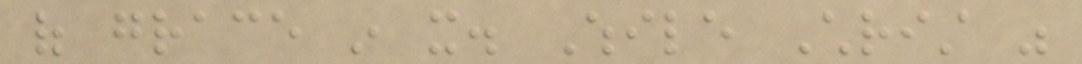of grace in it. While Christ was
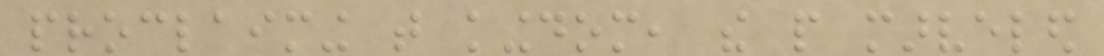proclaiming that kingdom, the people marveled
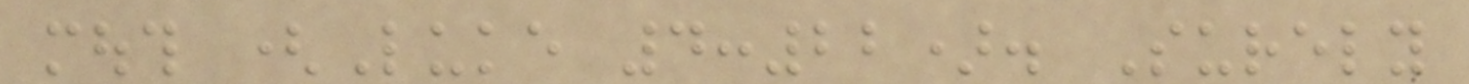mouth (Luke 4:22). Surely
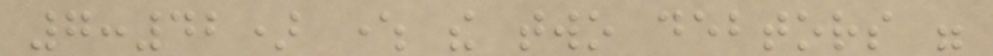7:42) where the two debtors were
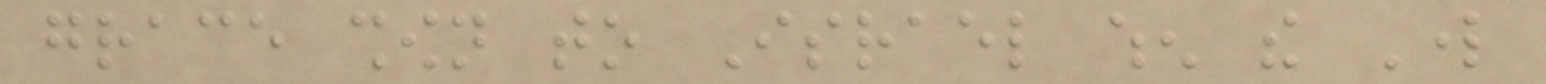grace shown to Israel when the Lord
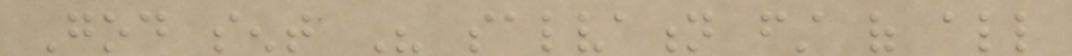God sent His salvation first of all
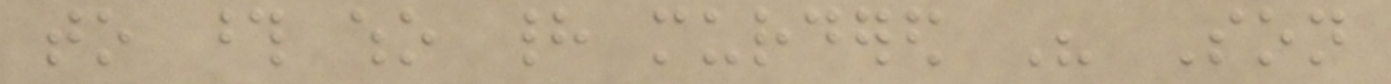to those who had murdered His Son
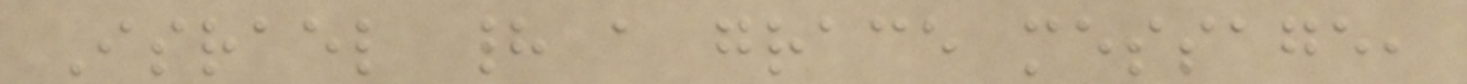Israel had a grace message,
